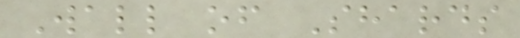Wall of Shards
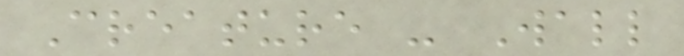Creature - Wall
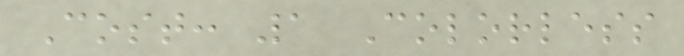Cost: 1 Colorless
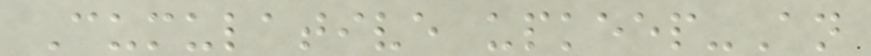Cumulative upkeep-An
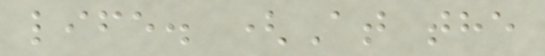life. (At the
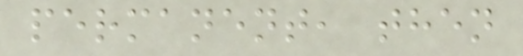permanent, then
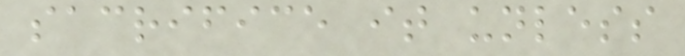sacrifice it unless
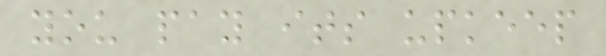you pay its upkeep
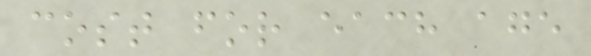cost for each age
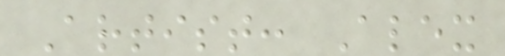Artist: Alex
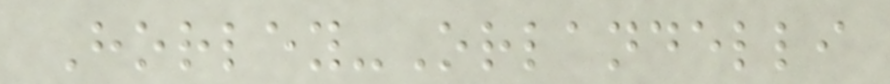Horley-Orlandelli
